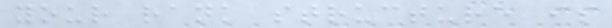your rank structure is
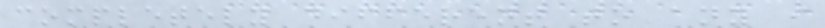completely different to any i
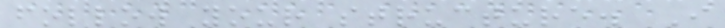follow your structure. I
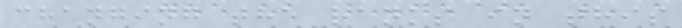changing the ranks in this
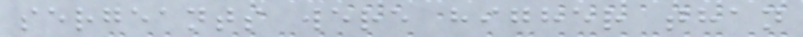sergeants were higher than
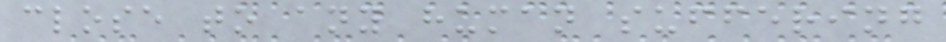close to any human suffering
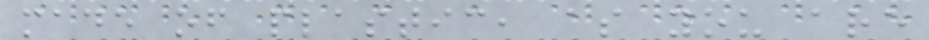made of plastic, as you are
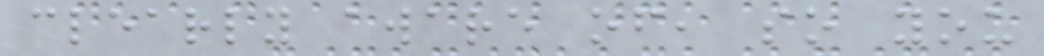clearly aware of, so you
